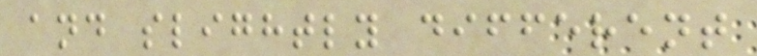and slightly different
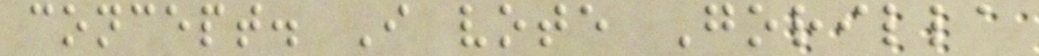concept. I vote Gorilla
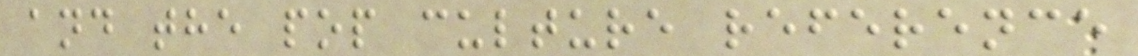and the pop culture reference
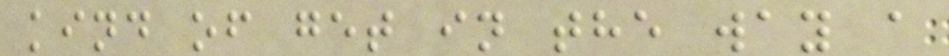kind of get in the way a
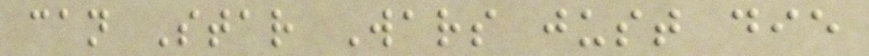can Star Wars just die
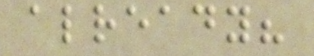already?
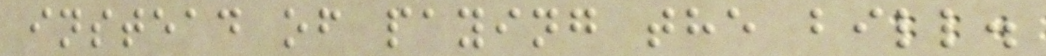instead of paying the bill.
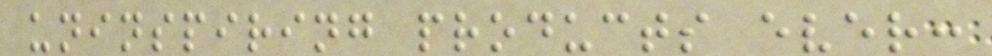uninspiring products ever:
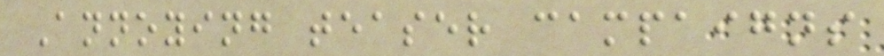Annoying teaser campaigns
